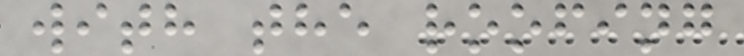with the roofing
